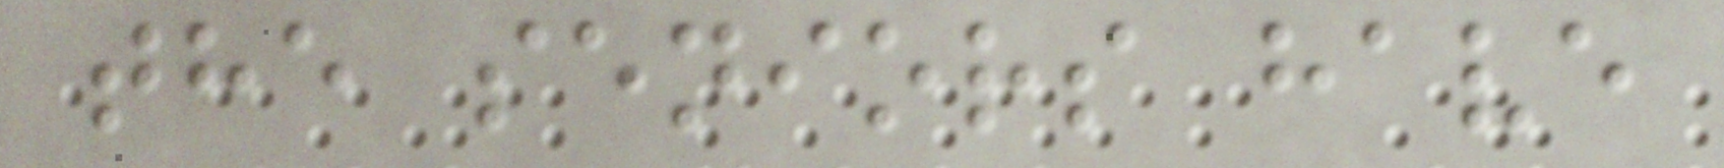the seniors have
